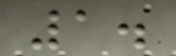1.
